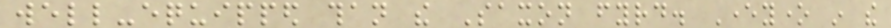well-equipped than the Saxon fyrd. Everyone in the
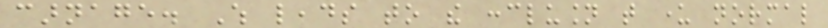carnage. Which leads to the conclusion that under normal
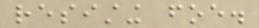resisting foe.
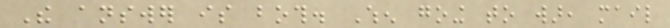The answer is both. When going to war, mail
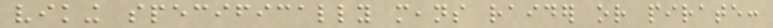viking specifically means raider or pirate:
